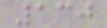130
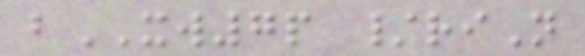bXW7p /riN
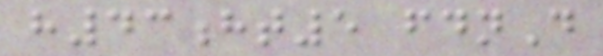h43ht5 fdnD
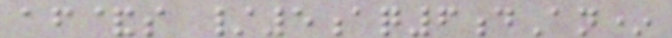af&s /5aq6dAn*
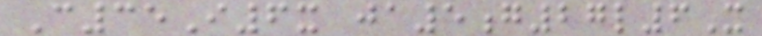C35I6x ja5g27l6X
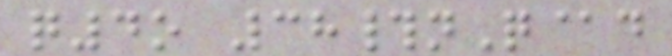q4o 38#nQ@d
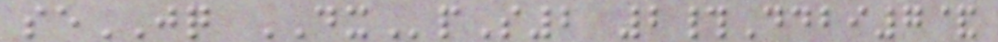seJQ DXpS2 2#Ddbi7&
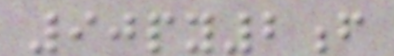90py2f
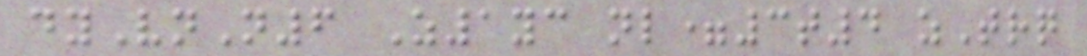dyVnN6 Z1yc nl=3t4 zTrq
